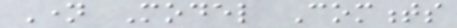Name Model Comments
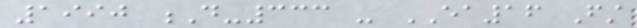1990 D-333 - EA16 First
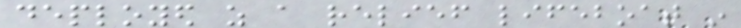deployed as a relief lifeboat in
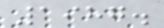1987.
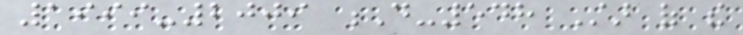1999-2009 D-548 Star of the
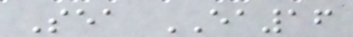Sea EA16
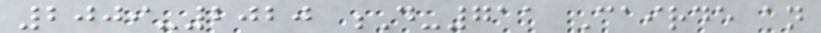2009-2020 D-711 Cairde an
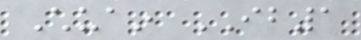Chuain IB1
